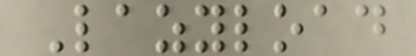Lazyload
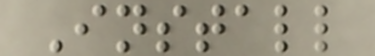Install
